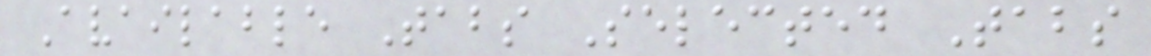Available Tabs Selected Tabs
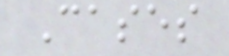Cases
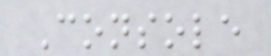Console
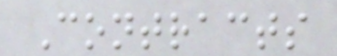Contracts
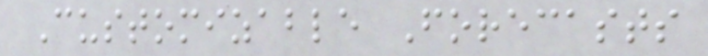Customizable Forecasts
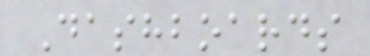Dashboards
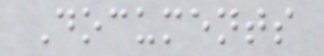Documents
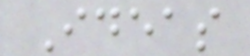Ideas
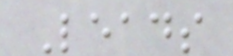Leads
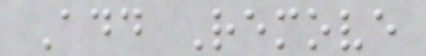Add Remove
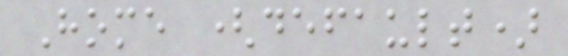Home (default)
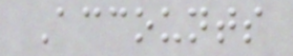Accounts
